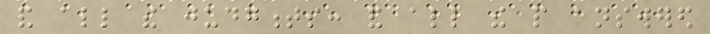and all the judgments: and all the people answered
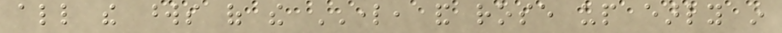all the words of the LORD, and rose up early in
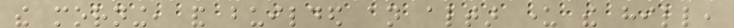the morning, and builded an altar under the hill,
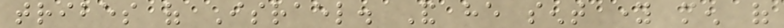tribes of Israel. And he sent young men of
